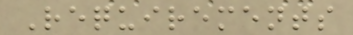Requirements
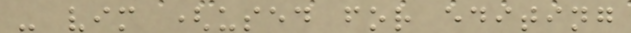- vim (used for editing
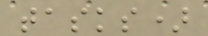tasks)
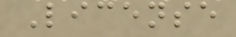License
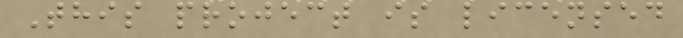This project is licensed
